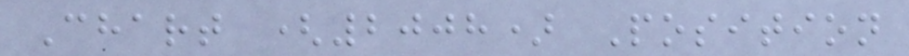Chart (2008) Position
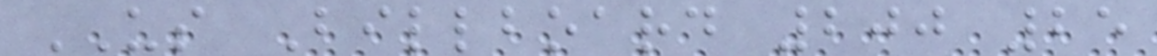US Billboard 200 25
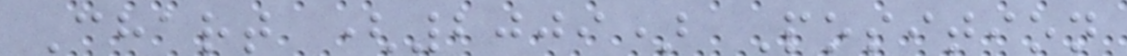Chart (2009) Position
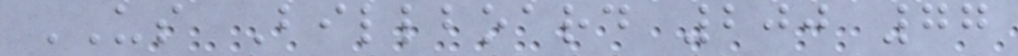US Billboard 200 77
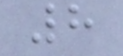8
